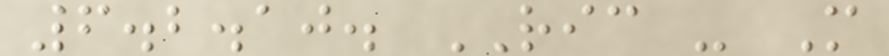6.2.10. RIC - M
